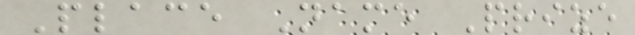Place Name Prize
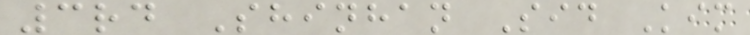3rd Shinhan Sid Kim
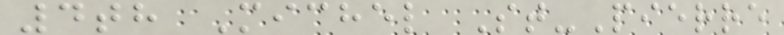4th Michel St-Pierre
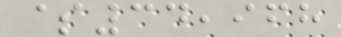$34,968
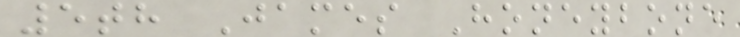5th James Honeybone
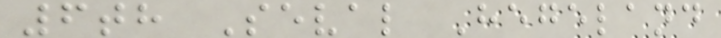6th Seval Hegeland
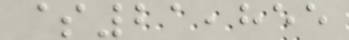$21,855
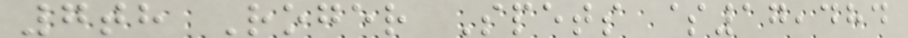7th Roger Spets $17,484
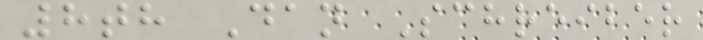8th Dan Schreiber
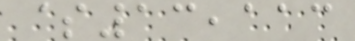$13,113
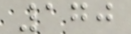170
